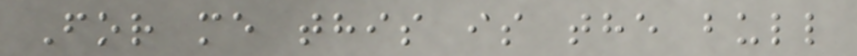For me this is the bull
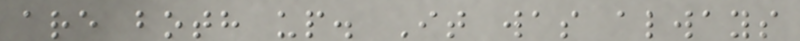are both up. It was always
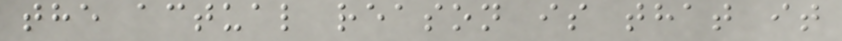the actual reason is that it
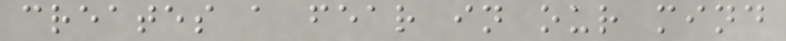creates a fear in our mind
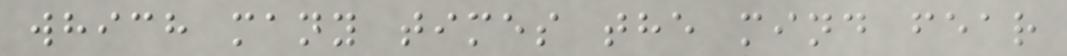which many times the mind fear
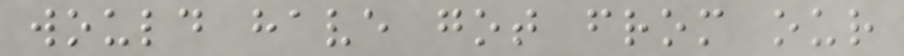would have got from our
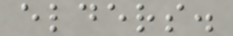elders.
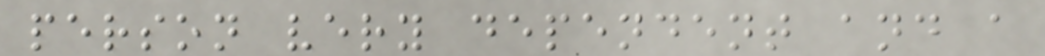person very dependent and a
